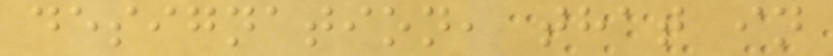designation, that in
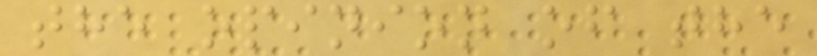the opinion of the
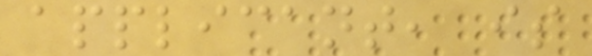applicant, is
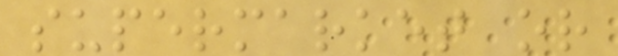supermarket or
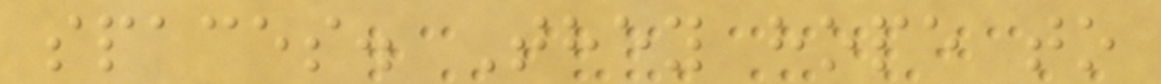spaces. They hope to
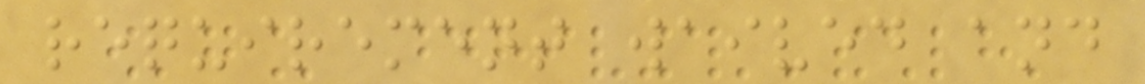requirement waived and
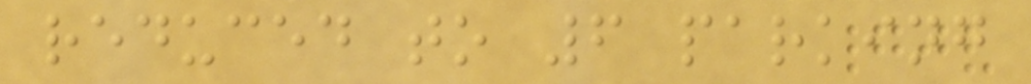reduced to 6 parking
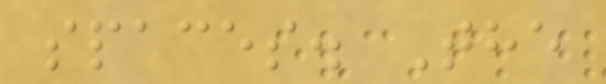spaces. The
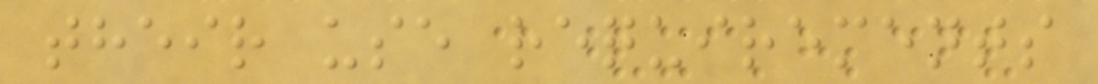their use requirements
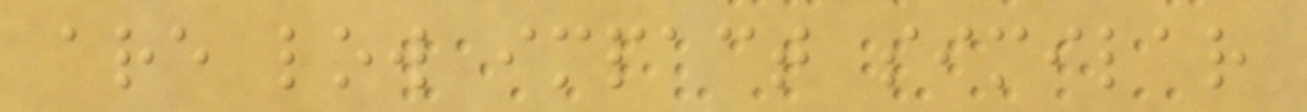are low impact similar
